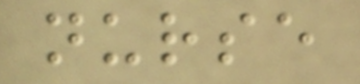nurse
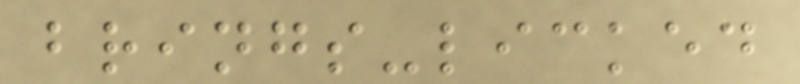brings-licked
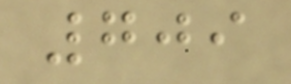709
